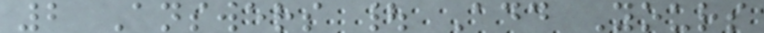2 Answers | Add Yours
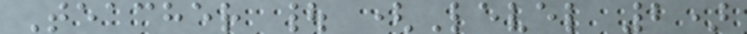Teacher | (Level 2)
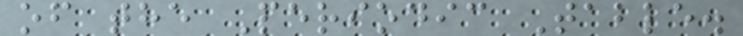of the Periodic Table.
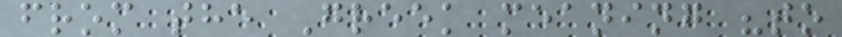from the Greek meaning "to
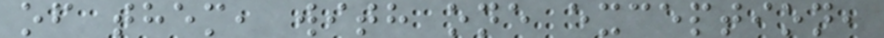of them, with one exception,
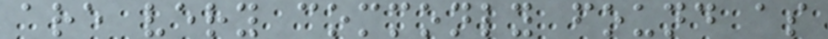are very commonly found as
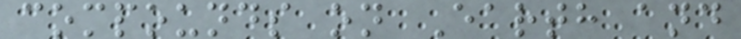compounds on Earth and
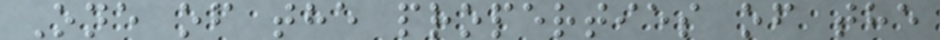One of the properties of the
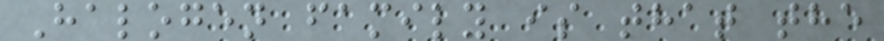Halogen family is that the
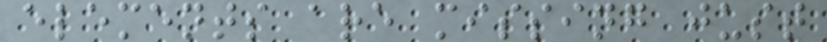elements are missing just
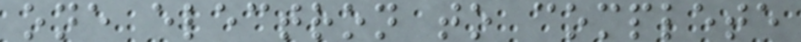one electron to complete
